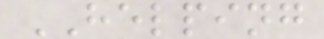HELPING
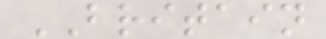BRITAIN
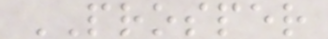PROSPER
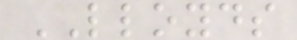LLOYDS
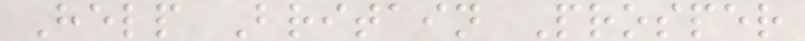Help Britain Prosper
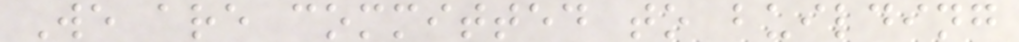We are committed to building
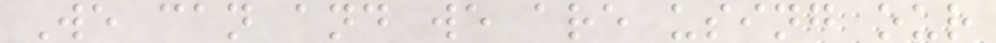We can and we are using our
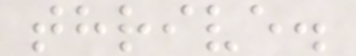thrive.
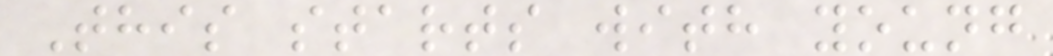This starts with young
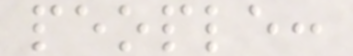people:
